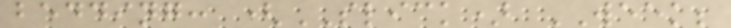bedding: (SLICK) WEEK;
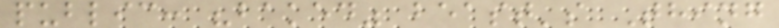public: "baked" beast's Thing
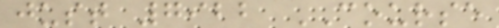just 7922 COURSE
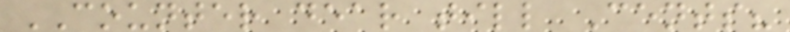COUNTER dear till Cents?
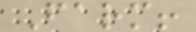Farm!
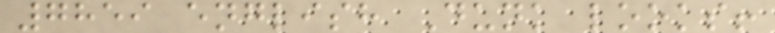7859 english Dunk looks!
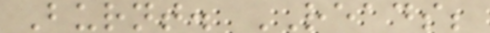Burnt. READS;
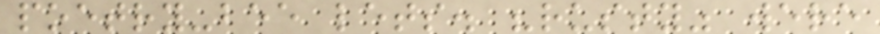poetry-bee lets. "rusty" were
